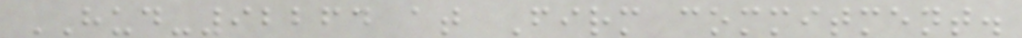HUD-92264 at Firm commitment.
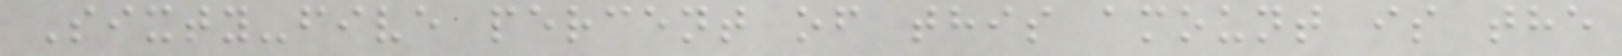Sixty-five percent of this amount is the
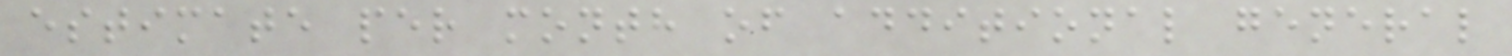estimate per month of additional general
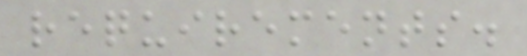requirements.
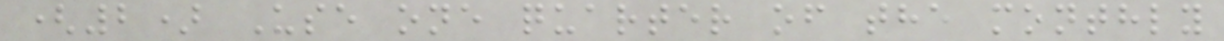(2) Use one quarter of the monthly
